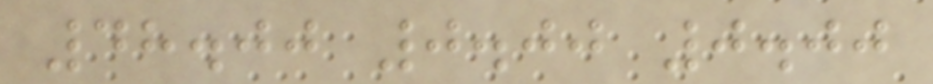48.00 0.00 0.00
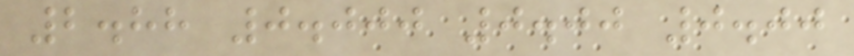2.88 0.000 0.00 0.00
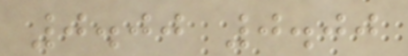0.00 0.00
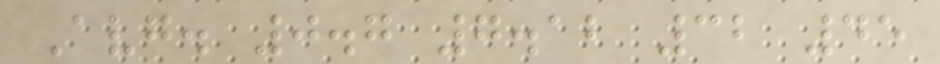Avg. 0.7 7.12 32 45
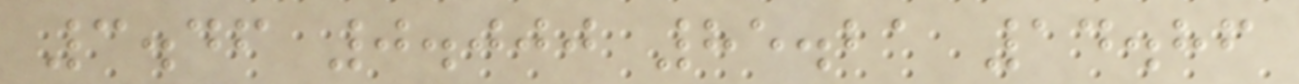3.46 0.000 85.21 14.86
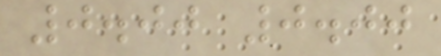0.00 0.00
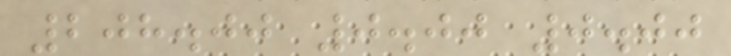208.00 0.00 0.00
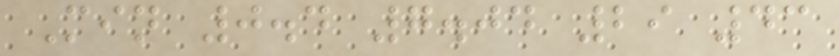Min 0.4 7.04 29 43
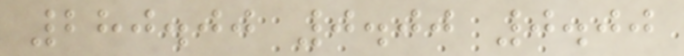280.00 0.00 0.00
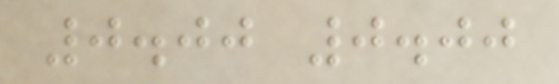0.00 0.00
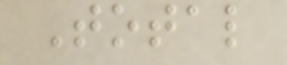Total
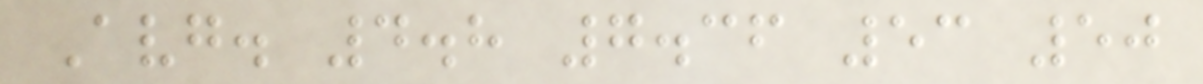Avg. 4.8 7.36 53 50
